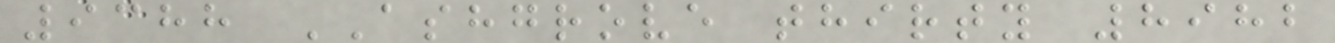9388 ASHGROVE thirty 8982
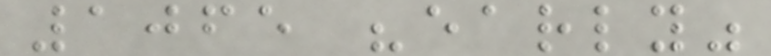1065 "early"
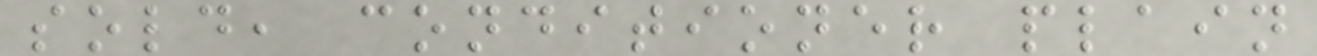sold, conditioner plain
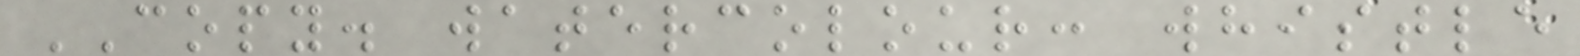COPY. watercolour: whistle
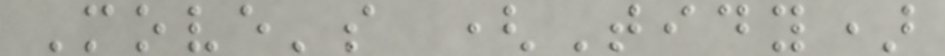Move's (Tidy)
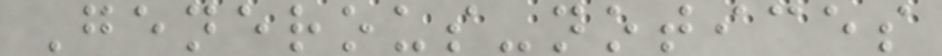Generous-notices
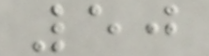50
